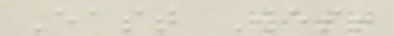East West
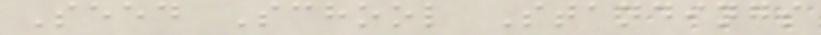Seed School Standings
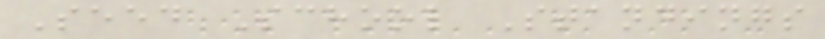Seed School Standings
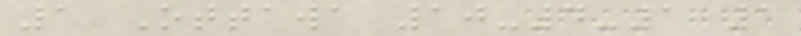1 Ottawa 10-4-1 1
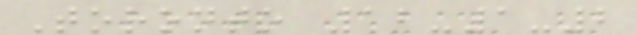Toronto 12-1-2
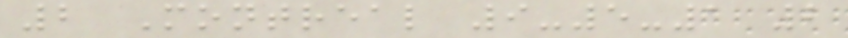2 Montreal 9-5-1 2
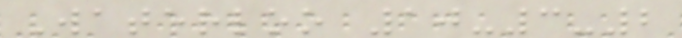Waterloo 10-3-2
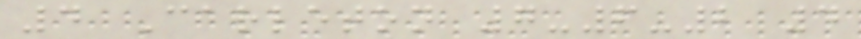4 Carleton 7-6-2 4
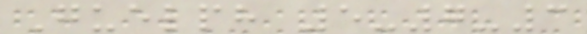Guelph 5-7-3
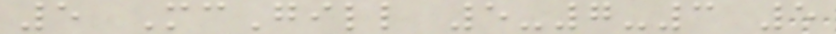5 McGill 5-7-3 5
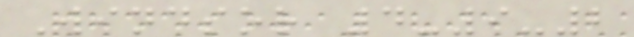Windsor 4-9-2
